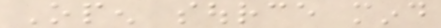Open source mind
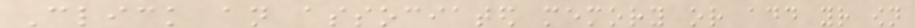Click an associated memory or add your own
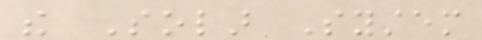the Solar System
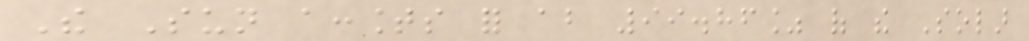The Sun accounts for about 99.86% of the Solar
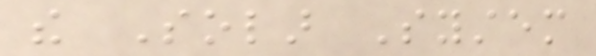the Solar System
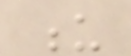u
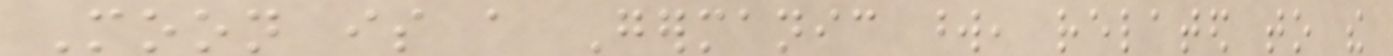Moon is a Germanic word, related to the
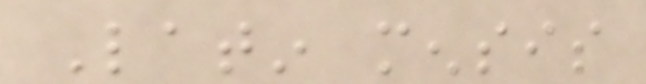Latin mensis
